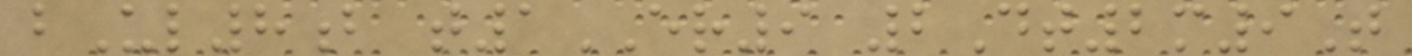bUl8b t1ER9 2Dt2m9T
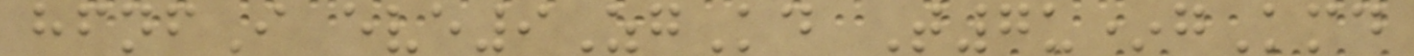hfnfI eve9ZgKd T7u*gKmd
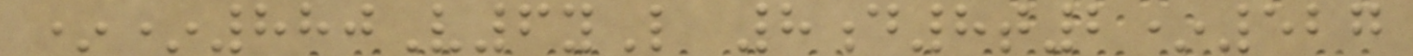**880V6yL 8d8t2*527
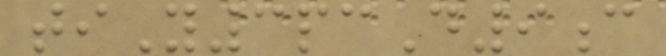tiY3pcD9c
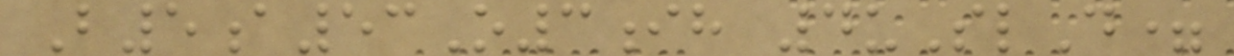B5a53O3ih 4uSlD=
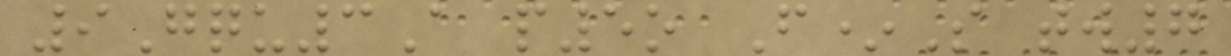9Gqu3A p5o F*S tw7
